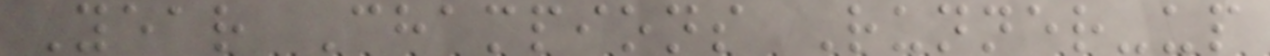Year Champions Runner-up
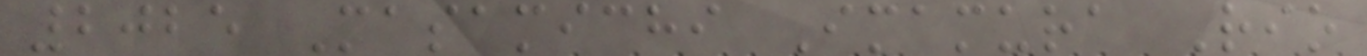2025 Masamichi Imamura Rio
